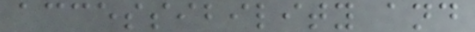accessibility and
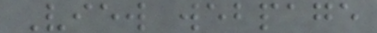View webpage
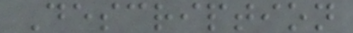Description
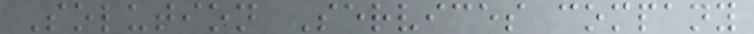Solution Services company
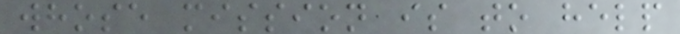whose mission is to help
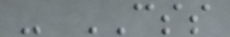- CSS
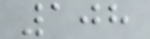108
